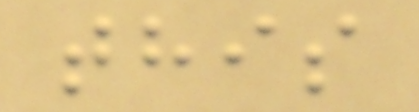this
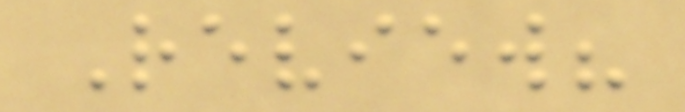Review?
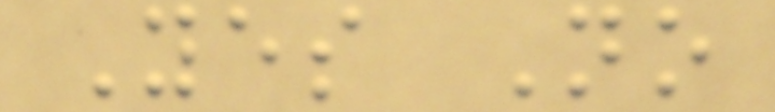Yes No
